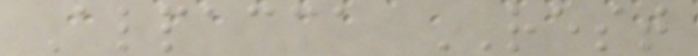Alpacca REST
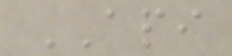API
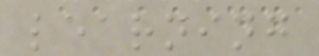learning
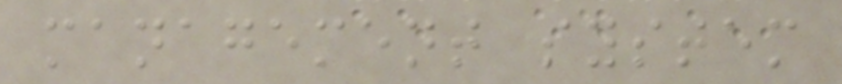management system
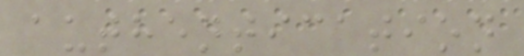authentication
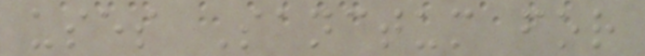uses Sanctum for
